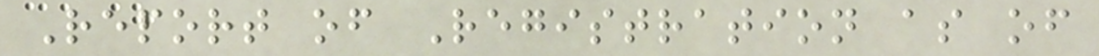Report of Registration as of
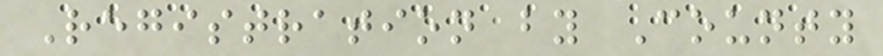Registration by County
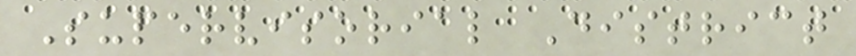Supervisorial District
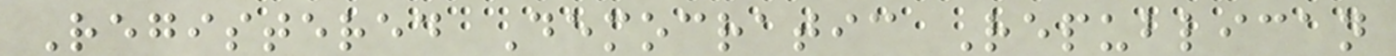Registered Democratic Republican
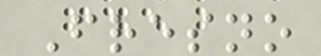Fresno
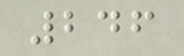246
